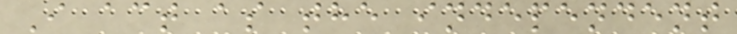I act as the independent
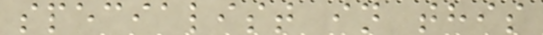specialist in this
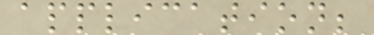application;
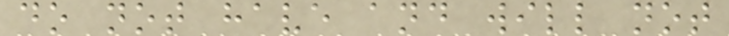do not have and will not
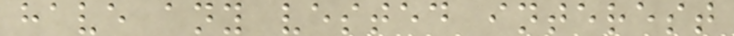have any vested interest
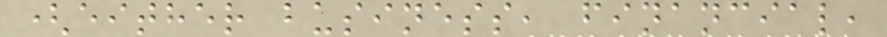(either business, financial,
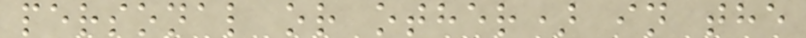personal or other) in the
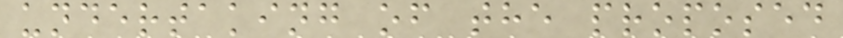undertaking of the proposed
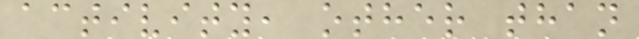activity, other than
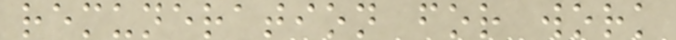remuneration for work
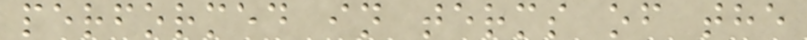performed in terms of the
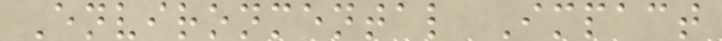Environmental Impact
